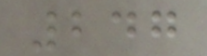247
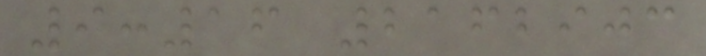9:16 2162903
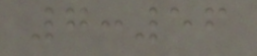7:56
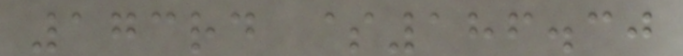173rd $186.30
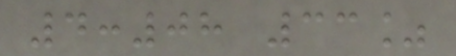4:08 33%
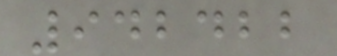942422
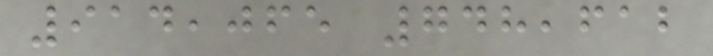914,065 748,612
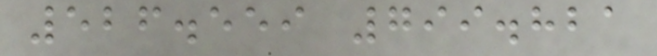526.559 799.821
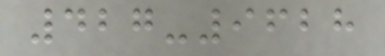427-9628
